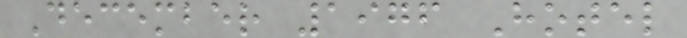December 1976 Hotel
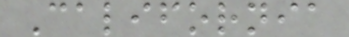California
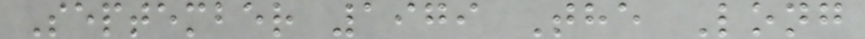September 1979 The Long
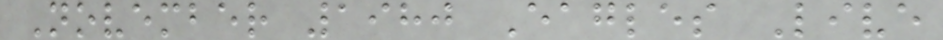November 1980 Eagles Live
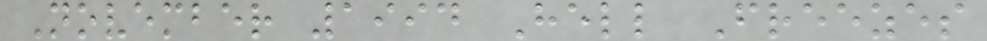November 1994 Hell Freezes
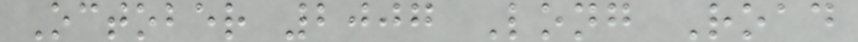October 2007 Long Road
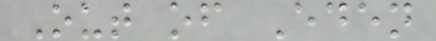Out of Eden
